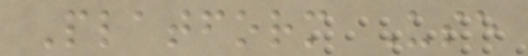Platform Use
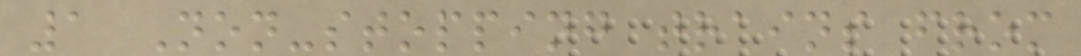1 Non-stopping trains from
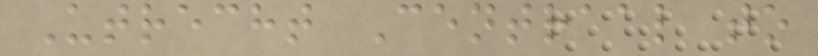Utrecht Centraal to
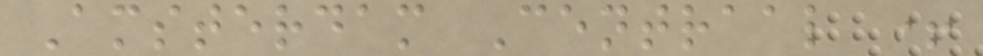Amsterdam Centraal +
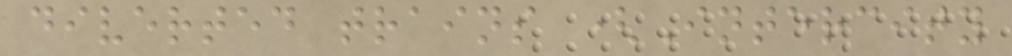diverted trains (Intercity
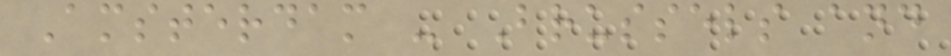Amsterdam - Brussels and
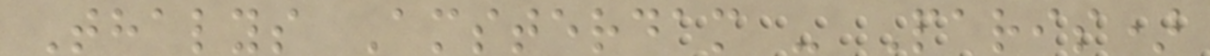Thalys Amsterdam - Paris)
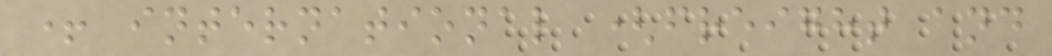+ international (freight and
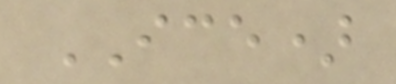ICE)
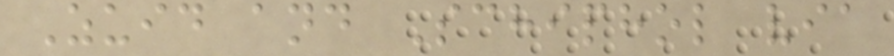Zuid and Schiphol via
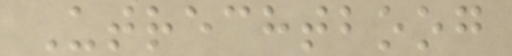Utrechtboog
